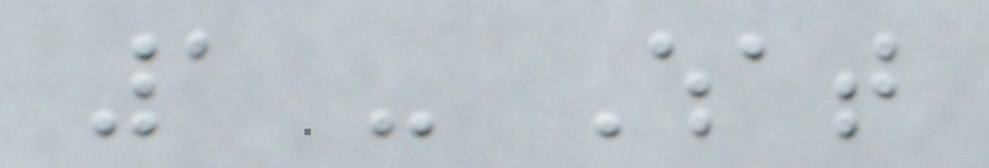1 - What
